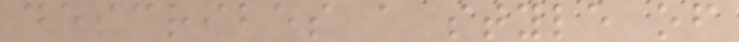describes a style of
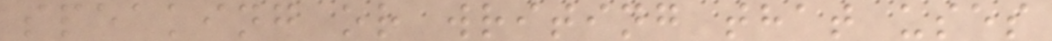speaking or writing that uses
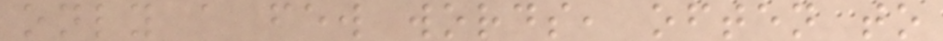only a few words, often to
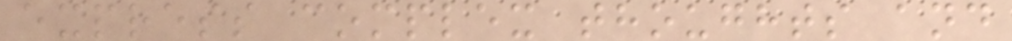express complex thoughts and
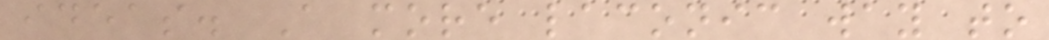ideas. A more laconic way to
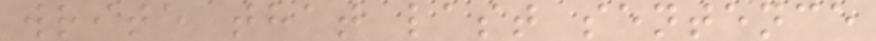write that last sentence
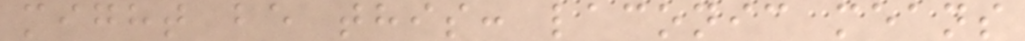might be this: laconic means
